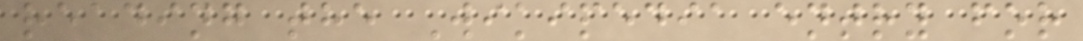reading the Wikipedia entry for
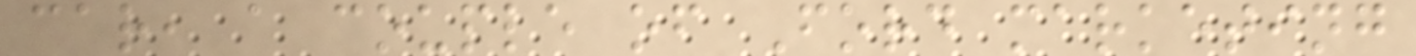car, a couple of Ford marketing
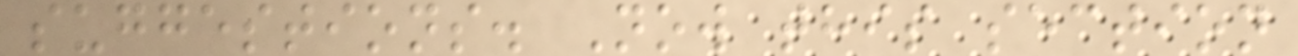suggestions. Now this section
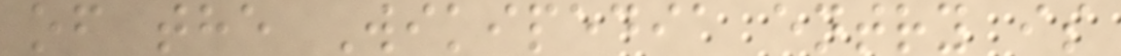of the Wikipedia entry is
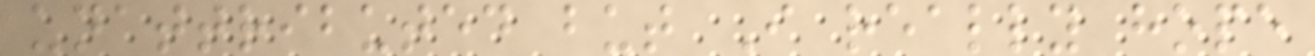unattributed but I really hope
